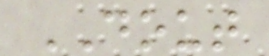DOUT
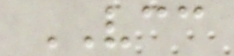VCC
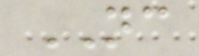NC
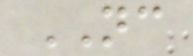NC
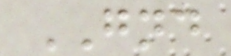GND
